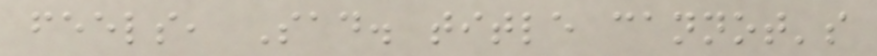feels, Sad. title cannot's
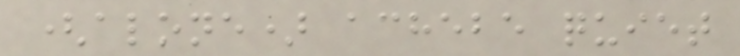(alone) achebe quiet
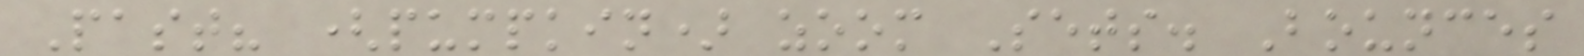Past? (pumpkin) zoom Sets. Bounces
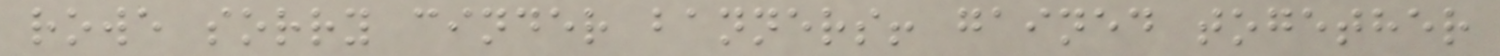rowe sorry cinder banners! gained together
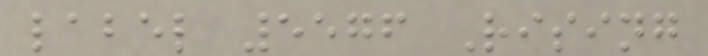label 5576 Rising
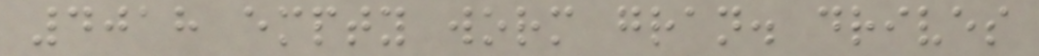4018 empty worm gran. drives
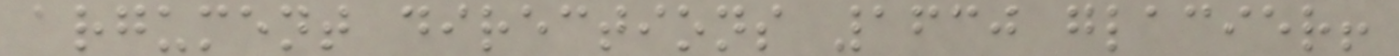argument directions 1630 glacier!
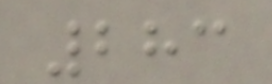283
